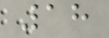18
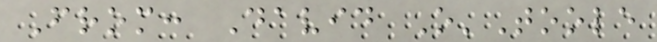From: David O'Toole
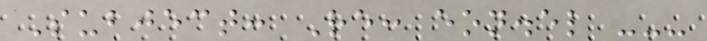Subject: Re: eon.el ---
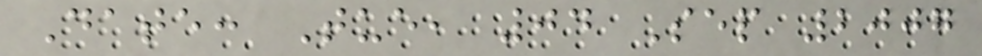Date: Tue, 04 Sep 2007
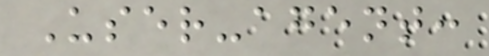User-agent:
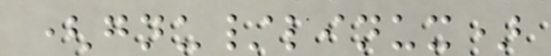(gnu/linux)
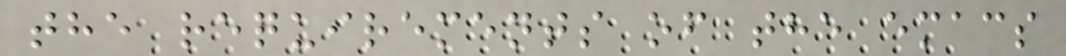the requirements of the emacs
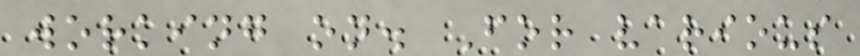working on. For various
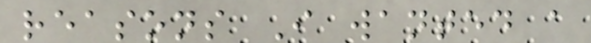reasons I wanted a
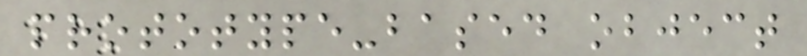prototype-based object
